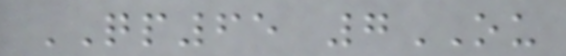QP65 7OU
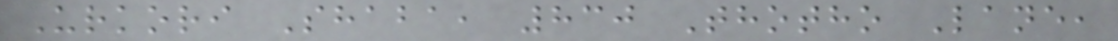Urkori Shaba, 830 Thotho Lane,
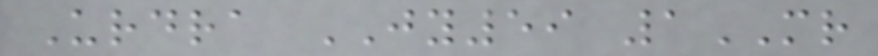Urdra JY59 1MR
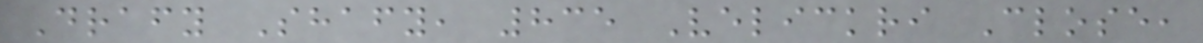Drafy Shafy, 835 Velickri Close,
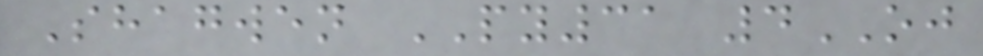Shagwen PY31 4OJ
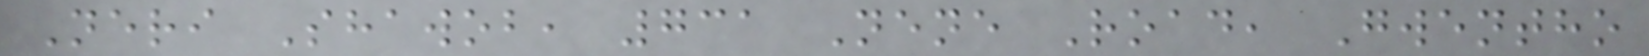Neri Shawob, 731 Nene Road, Gwentho
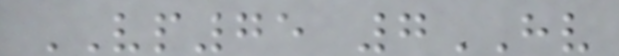VP75 7HV
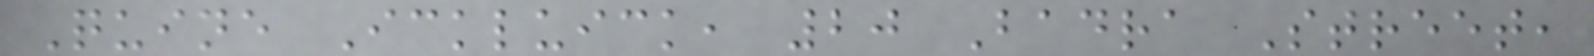Quine Ickluick, 20 Badra Street,
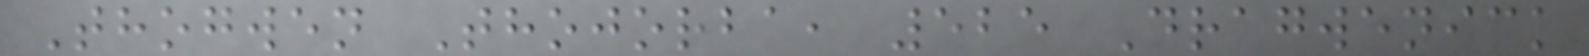Thogwen Thojorba, 525 Dragwenick
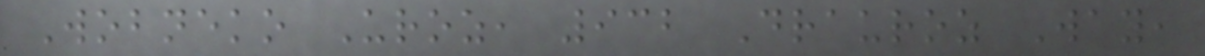Wobneko Uroz, 932 Drauroz Way,
